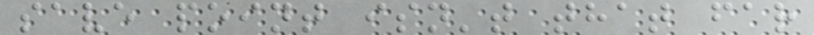save point isn't that far
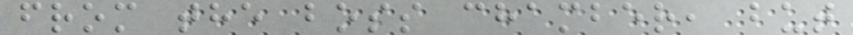from the boss chamber, but
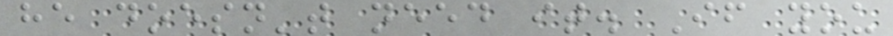he doesn't need it. If you
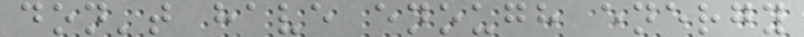don't have enough energy
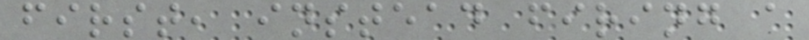first, instead firing a
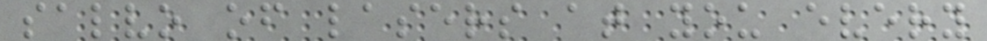salvo of lasers at you every
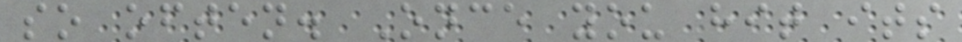so often. Once you hit its
